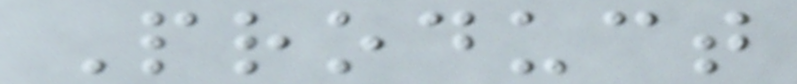Product
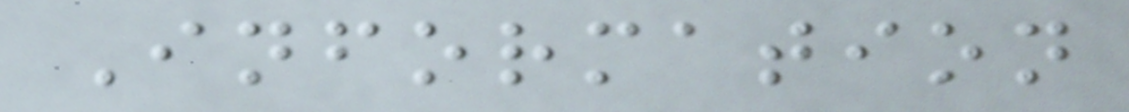Information
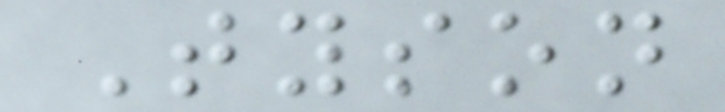Tyson
